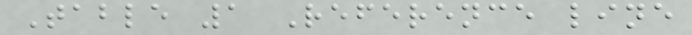Table 1 Reference line
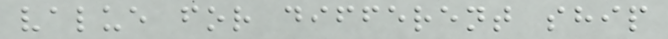value for different ship
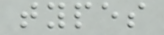types
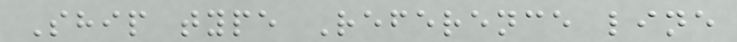Ship type Reference line
